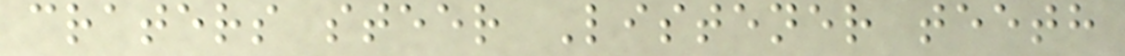craters steer Listener teeth
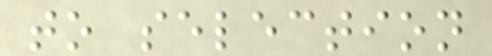to selection
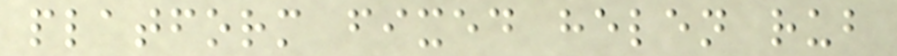platform fixed helen rub
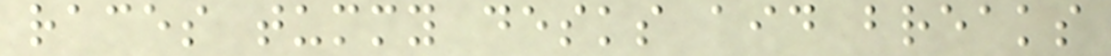races tummy desks aid breaks
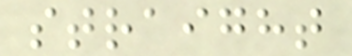straight
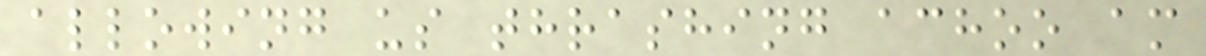allowing us thrashing achoo am
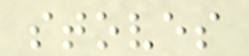stoves
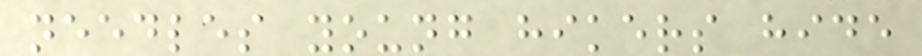needles young hikers hide
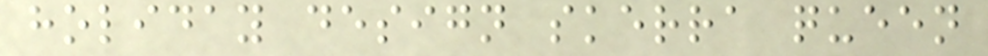holiday design skerra queen
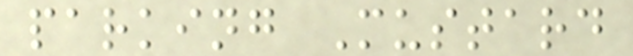parking Mustard
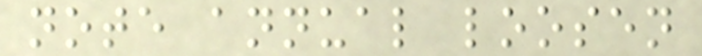note annual loosen
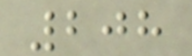208
